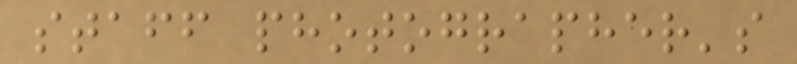staff photographer's
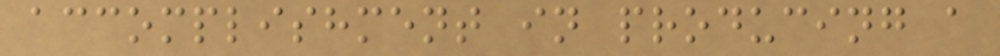accomplishment in producing a
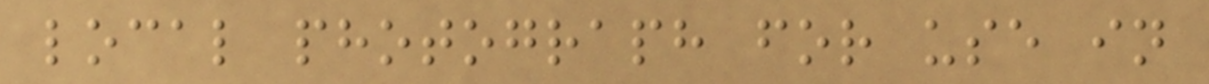local photograph for use in
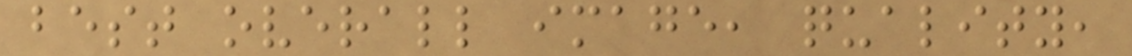best overall image, quality,
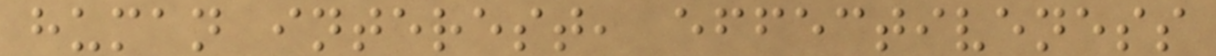human interest, effectiveness
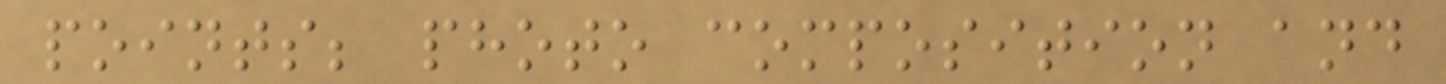points; photo composition and
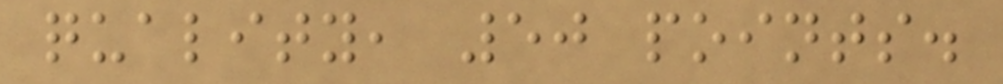quality, 50 points.
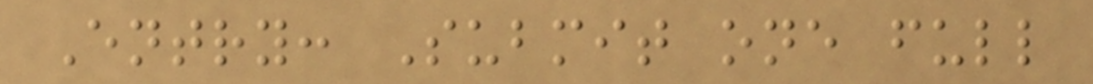Entry: Submit one full
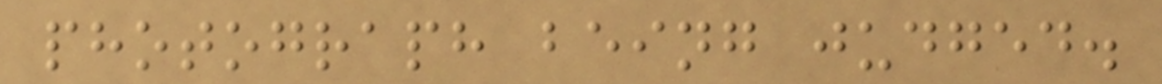photograph being judged.
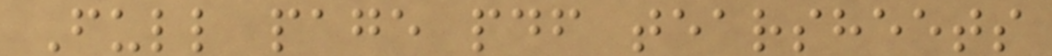Full page pdf tearsheets
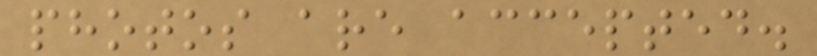photos are accepted.
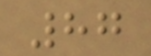87
